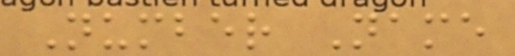Number Name
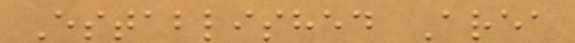Established Area
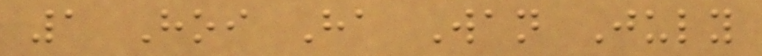1 Hoi Ha Wan July
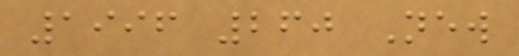1996 260 New
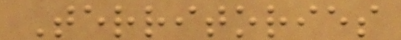Territories
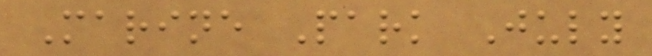Marine Park July
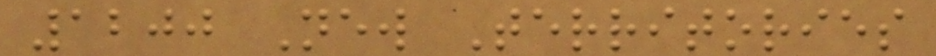1200 New Territories
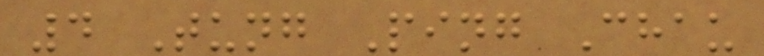4 Tung Ping Chau
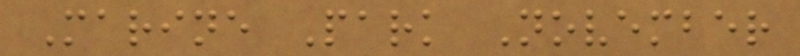Marine Park November
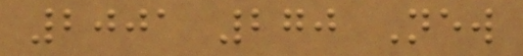2001 270 New
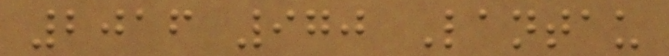2016 970 Lantau
